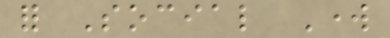for Social Work
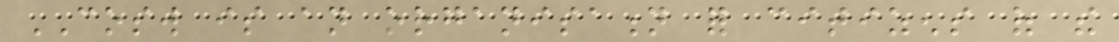COSW is an organisation for citizens of the
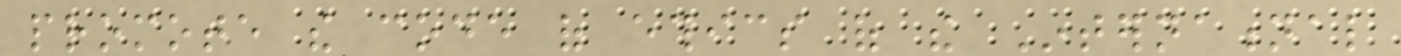promote the code of ethics of the International
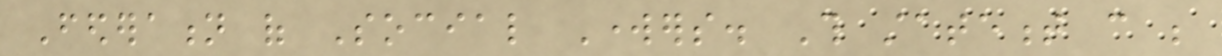Federation of Social Workers. This statement can be
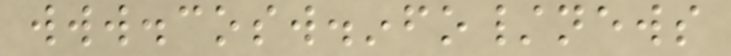www.cosw.info/news
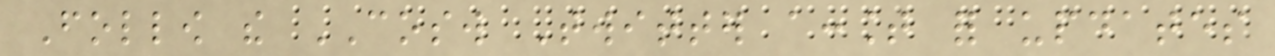Follow the COSW Twitter account for updates
